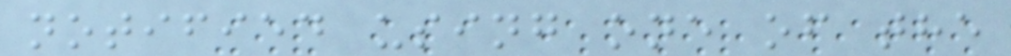notified using one of the
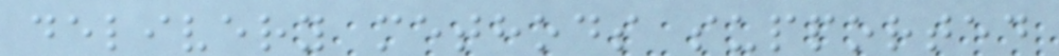delivery methods supported
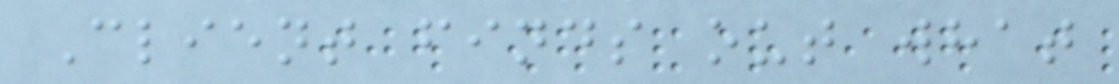Client finds out what
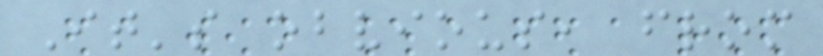It's obvious, from
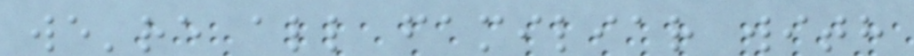we're all familiar with
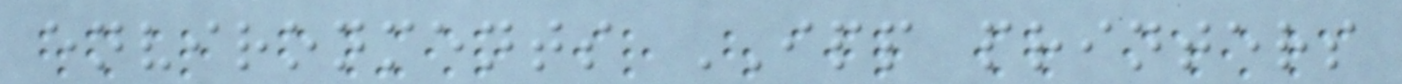environments IPP printers
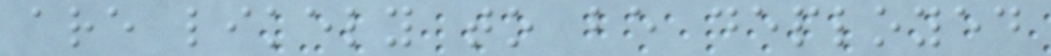are likely to be deployed
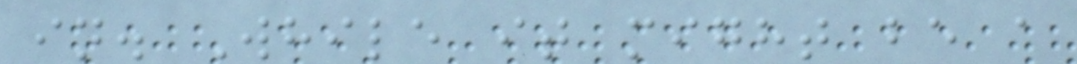in. While it might be a
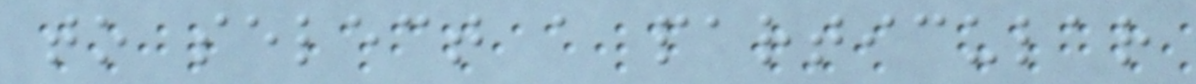to select a particular
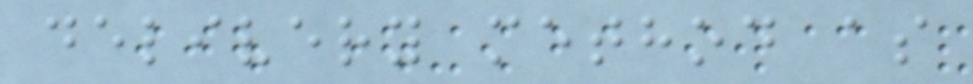delivery method as
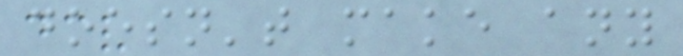doesn't make any
